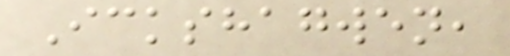Ickshagwen,
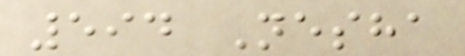594 Nesha
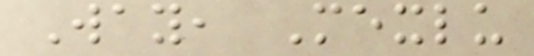Way, Mexlu
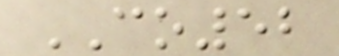CO52
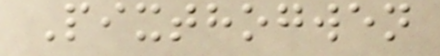Pixthogwen
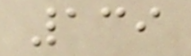139
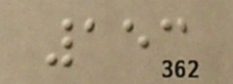153
